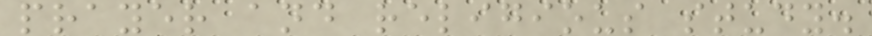prayer and religious study.
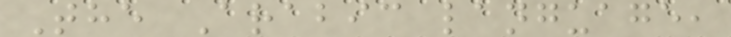The Arabic language,
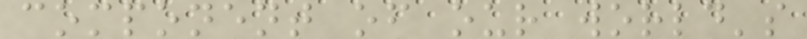component of our world's
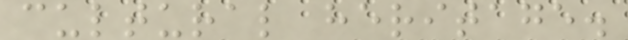cultural heritage.
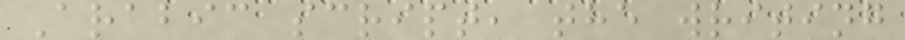Arabic script, the writing
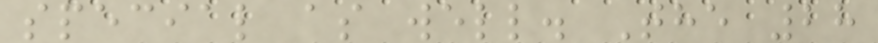special as well. The 28
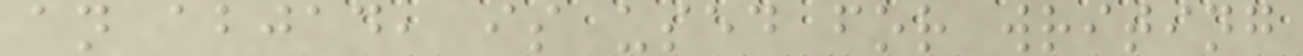an abjad, is used for writing
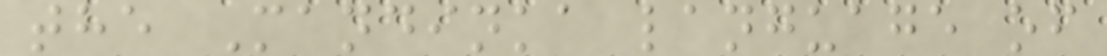the Mandinka language of
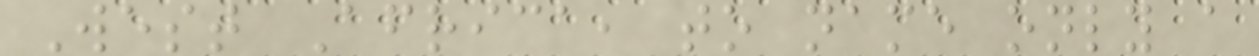West Africa, to name only a
